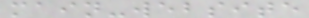main-website
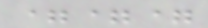===
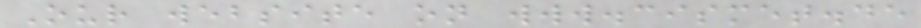Our website on www.cismet.de
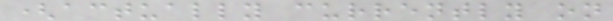(actually currently on
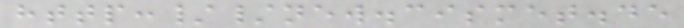http://new.cismet.de
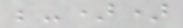;-))
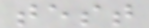test
